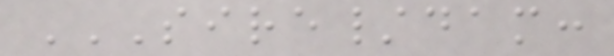SIRE/DAM:
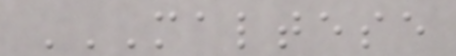MALTESE
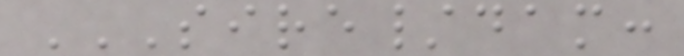SIRE/DAM:
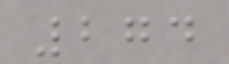274
